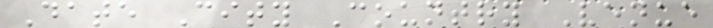Date City Country Venue
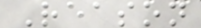Reason
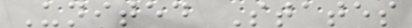United States
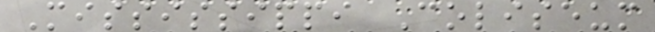Mississippi Coliseum
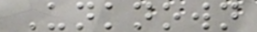Unknown
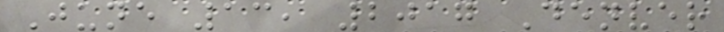June 13, 2017 Denver
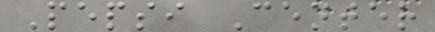Pepsi Center
